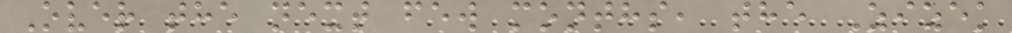Over the next few months, the Zizek
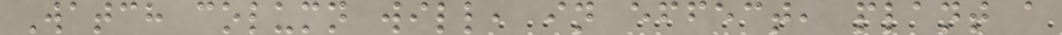Watch column will, in effect, plant a
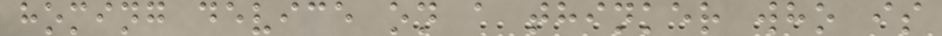homing device on a thinker who is
